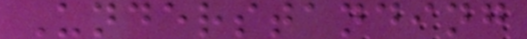Understanding
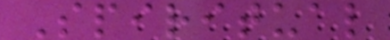Spiritual
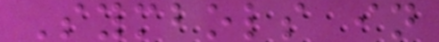Symbols in
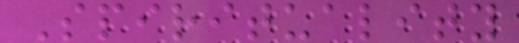Spirituality
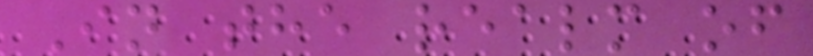In the realm of
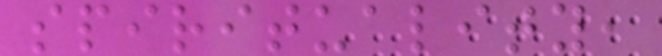spirituality,
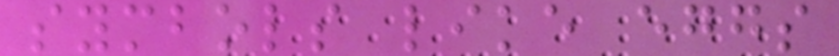symbols like eggs
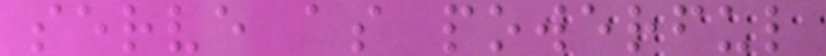serve as powerful
